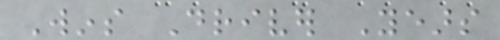Wins Driver Years
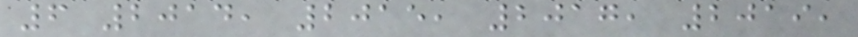6 2014, 2015, 2017, 2019,
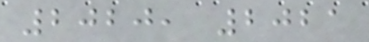2020, 2021
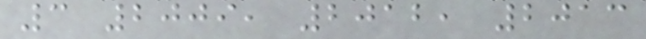3 2009, 2012, 2013
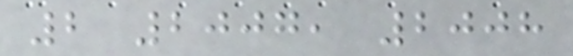2 2007, 2008
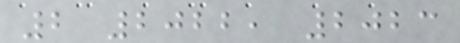2 2022, 2023
